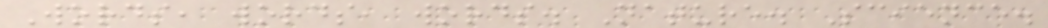Words, words, words. Nature. Science.
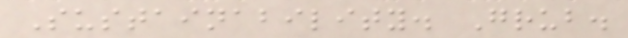Sustainability. Grub.
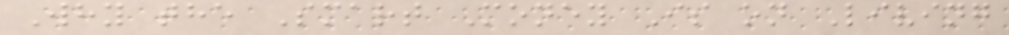Why the Smart Money Is on Living
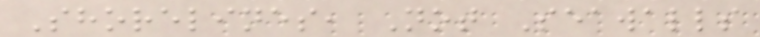Shorelines, Not Seawalls
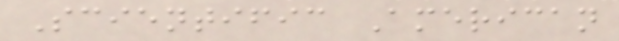Scientific American
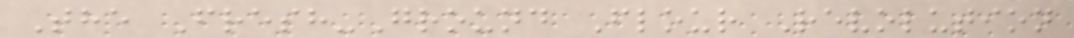The Fresh-Ground Flour Revolution
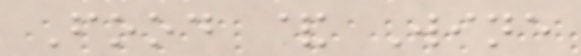Food & Wine
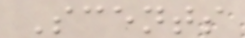Scents
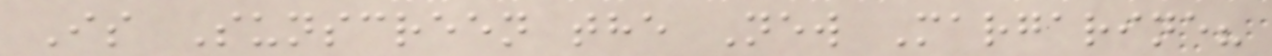Is Sunscreen the New Margarine?
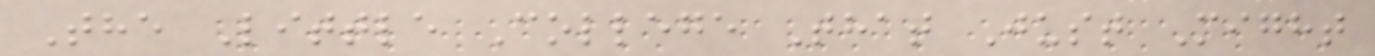The Little College That Just Might
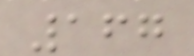167
